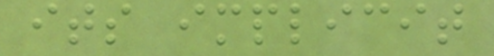its implicit
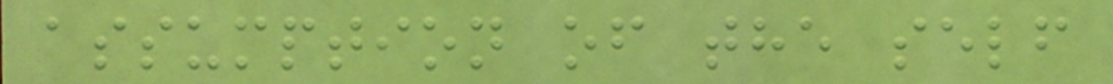assumption of the self
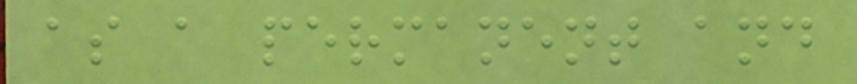as a permanent and
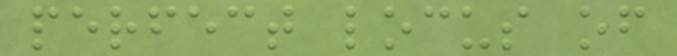perfect locus of
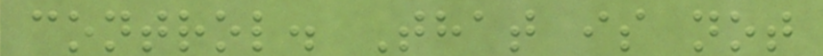control. That is not
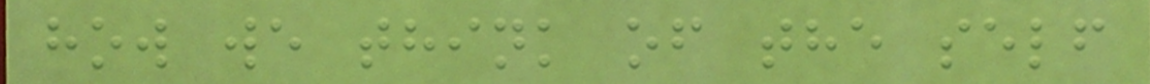how we think of the self
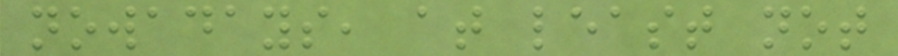nowadays, at least not
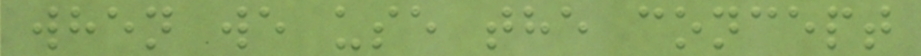when we use the concept
